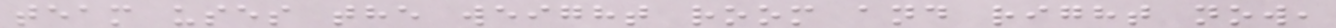team uses the weight room and right now,
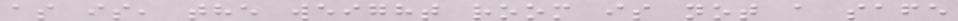as is, the weight room is not a safe
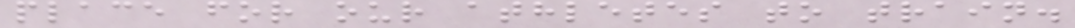place for our athletes to train.
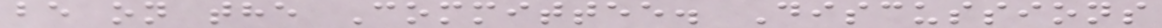be on the Committee. Discussions
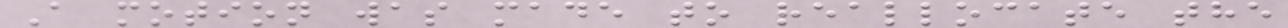A motion was made to reallocate the
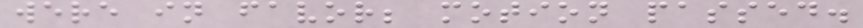were in favor; motion passed.
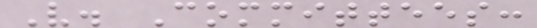V. Committees:
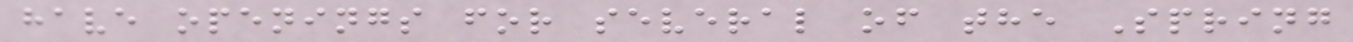have openings for several of the Spring
